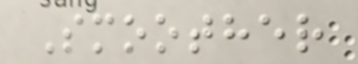Smoother
